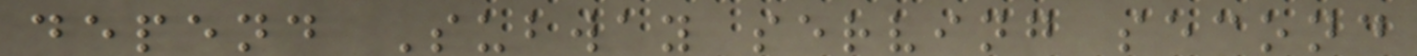depend Subway serving second
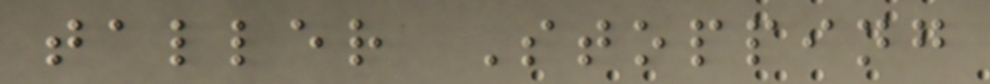taller Stopping
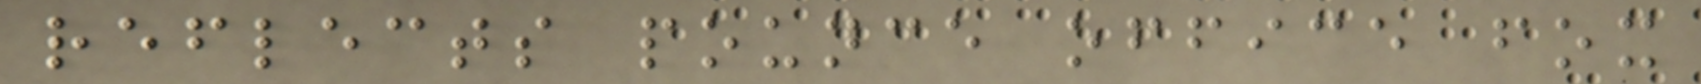reflects pounce office fox
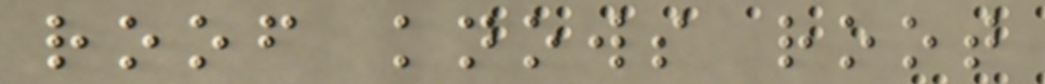roof knows root
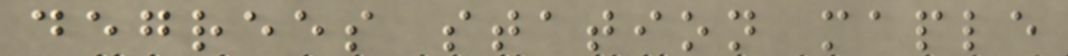degrees station maple
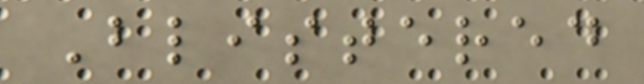Blistered
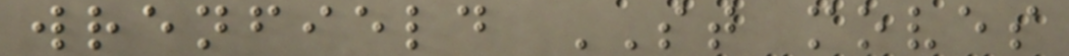wrenfield ST moves
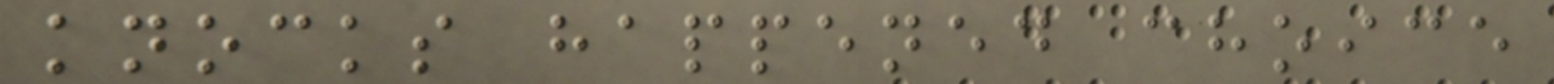knocks happened choice
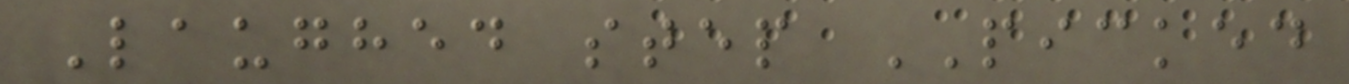Laughed step PICKED
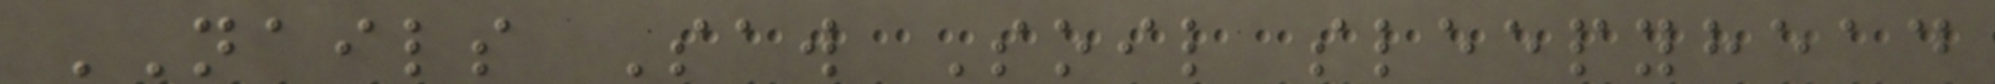NAILS Saw Soil sleepyhead
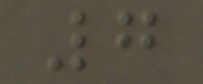7
